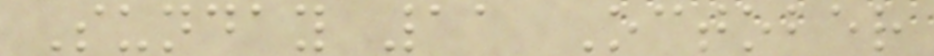Sunday 11 October
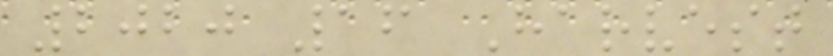2020 16 Harvest
